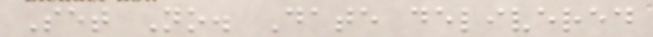Set No. Date delivered
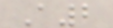A2
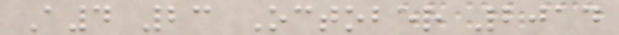A4 23 October 2014
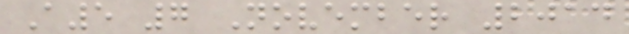A5 7 November 2014
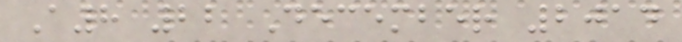A8 22 December 2014
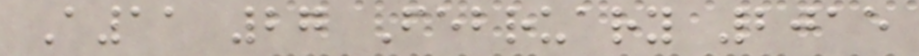A11 27 February 2015
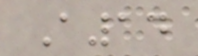A14
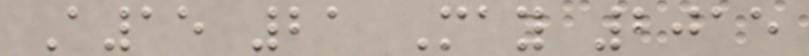A15 21 May 2015
